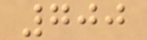700
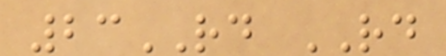23RD RD
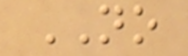NO
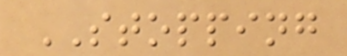STOPPING
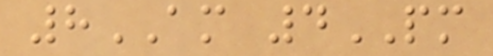8AM 4PM
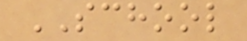SCHOOL
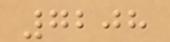7208
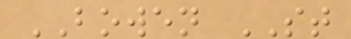BOWEN ST
